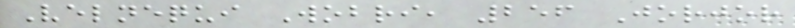Velnequi Wobri, 256 Jorjor
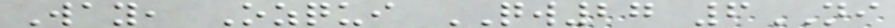Way, Ozqui QW27 6NI
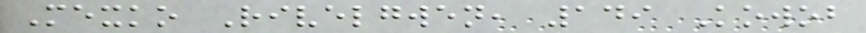Mexko Rivelgwen, 149 Kowob
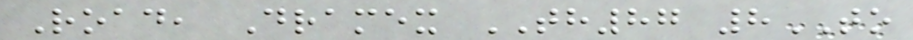Road, Dramex TH87 8TO
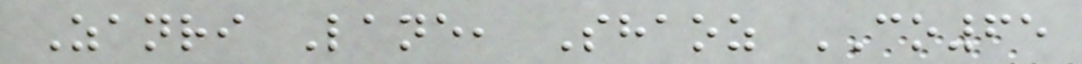Zanri Lane, Shaoz CO65
